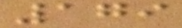179
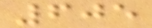605
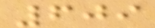609
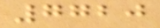7720
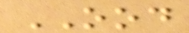OOD
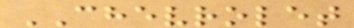CHEVROLET
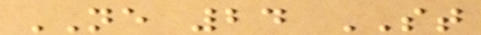NE 24 ST
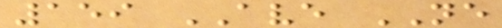159 AVE NE
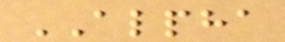ALPHA
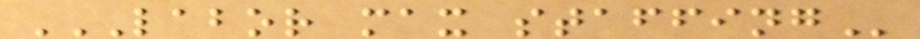LABOR MAX STAFFING
